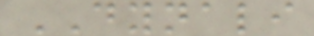DYNALI
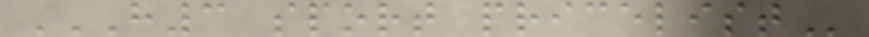H3 SPORT PRICELIST
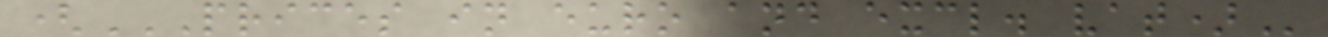(PRICES IN EURO AND EXCL. VAT)
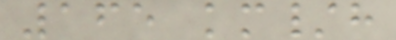165 km/h
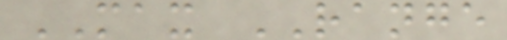MAX RANGE
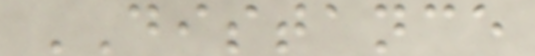DISTANCE
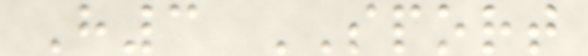H3 SPORT
